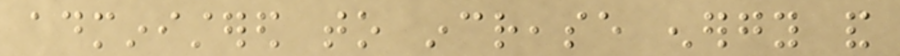administered to increase energy and
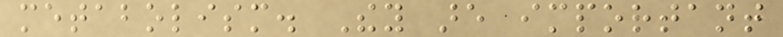metabolism. They are important
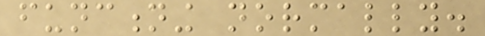functioning normally.
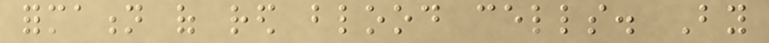formation of red blood cells. By
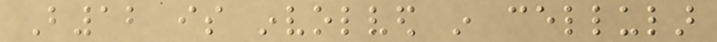B12 is involved in cellular
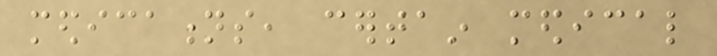medications, certain medical
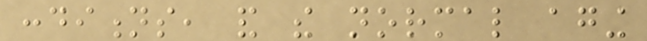conditions, and the normal aging
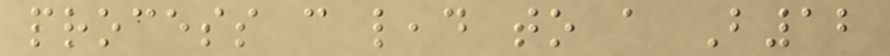process can lead to a B12
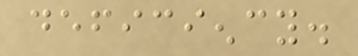deficiency.
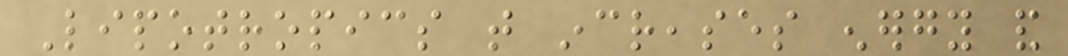Lipotropics that increases energy and
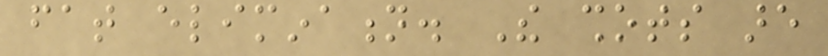fat elimination. The shots are
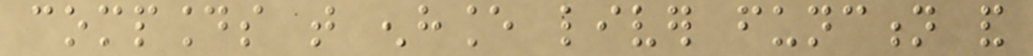compounds that enhance liver function and
